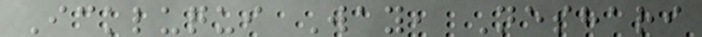Ickluqui Way, Neshari
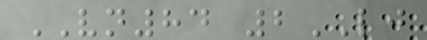VN84 2LJ
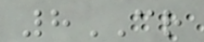8CR
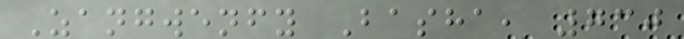Zangwenfy Basha, 730
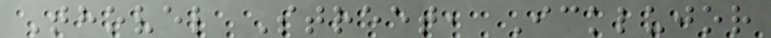Thovel Street, Icklujor
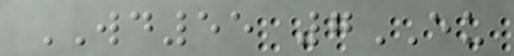WD55 7EU
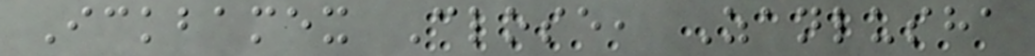Ickbamex Close, Zanlusha
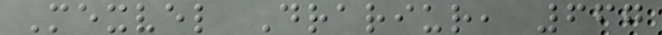Mexvel Drariur, 667
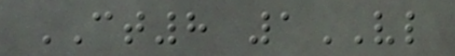CT8 1VL
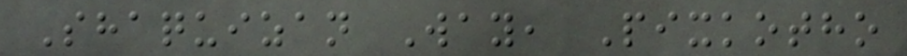Shaquizan Way, Pixkotho
